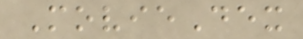MovieDex
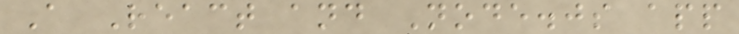A React and Node.js app
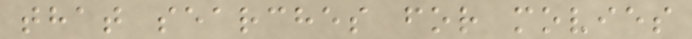that searches for movies
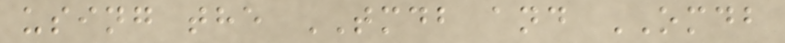using the TMDB and OMDB
